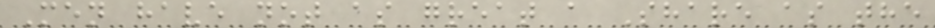Men have not as great a Share as the
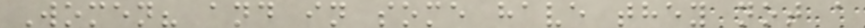Women? and in some have they not a
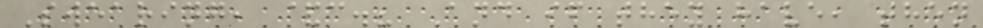Swearing, &c.? And if they have, then
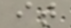it
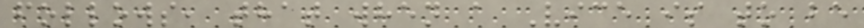follows, that when a Vice is to be
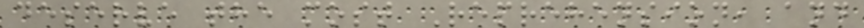deserve the most Reprehension, and
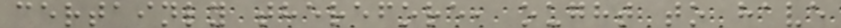certainly therefore, ought to have
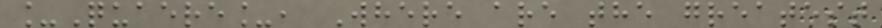_Quaere_, Where are the greatest
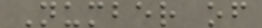Number of
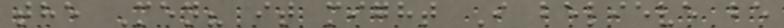the Men? it might I believe be
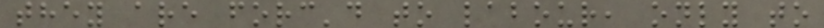they are forc'd to labour, only to
